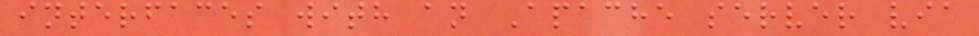interfaces with an Apache server via
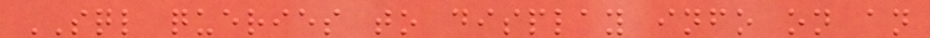SQL queries to display info on an
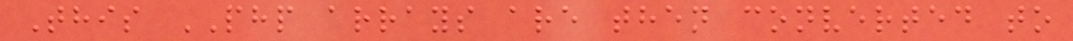This PHP arrays are then converted to
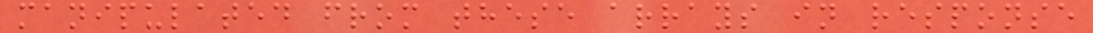manipulated from these arrays in response
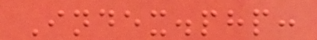Index.php:
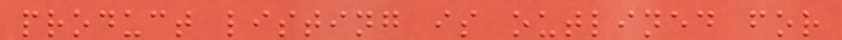product listing is outlined for
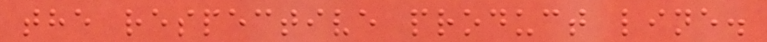the respective product line.
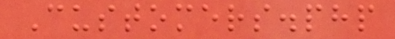Customers.php
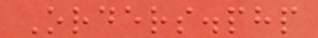Orders.php
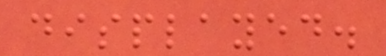displayed.
